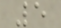5
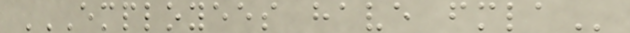EMPLOYEES HAVE FMLA
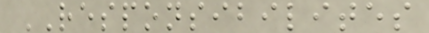RESPONSIBILITES
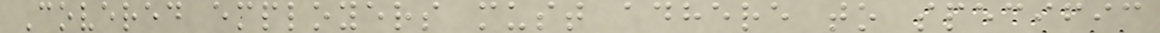Covered employers must adhere to specific
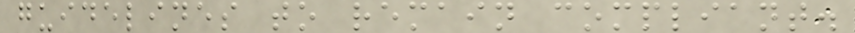guidelines to remain compliant.
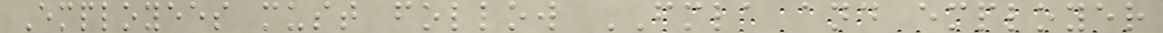Employees must follow FMLA and employer
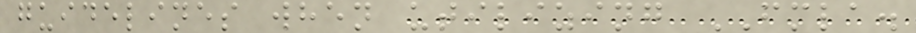guidelines when utilizing FMLA.
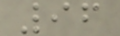96
